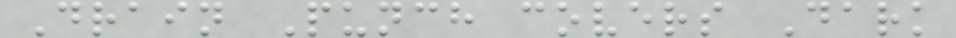Drain Punch covers Dark
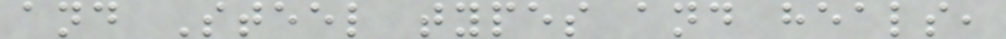and Steel types and heals,
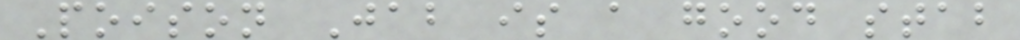Poison Jab is a good stab
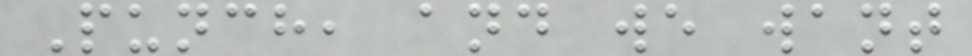Punch, and we want
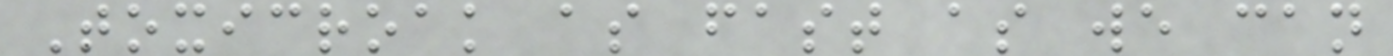Toxicroak as fast as we can
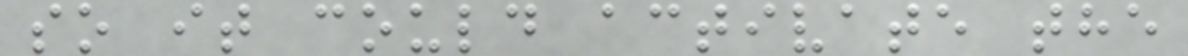so it could activate the
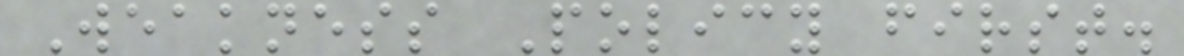Weakness Policy first.
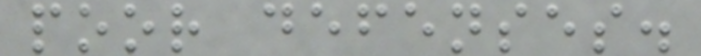poor defenses.
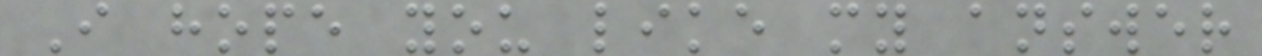I hope you like my answer
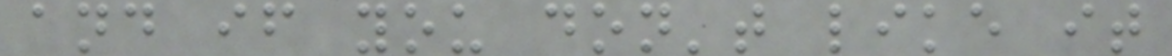and if you don't like it
